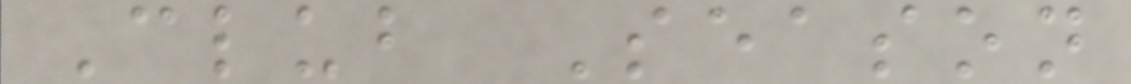Club Season
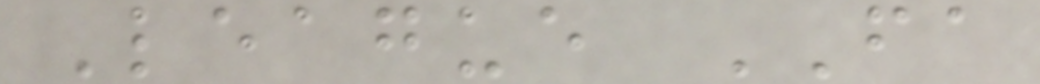League FA
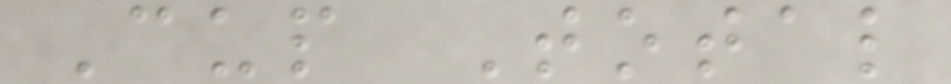Cup Total
